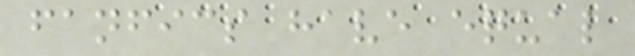fanfics have equal
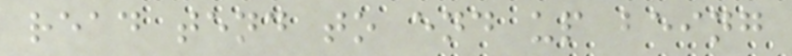read tend to end up being
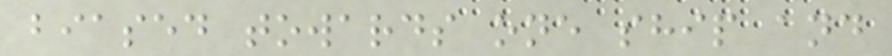biased towards one ship and
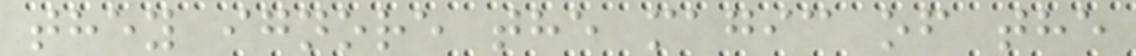they ignore the magic of the
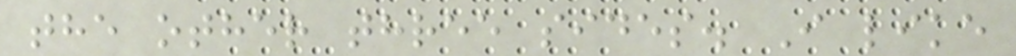the other three sides. I like
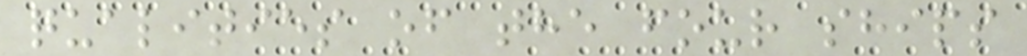qualities of the four ships
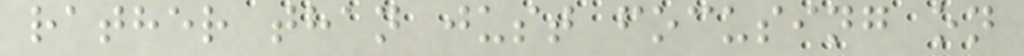rather than just focusing on
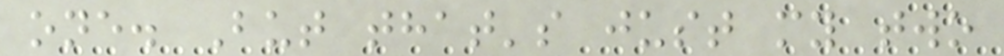one. But that's just my two
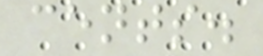cents.
